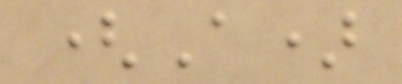(A)
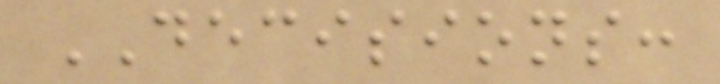DECISIONS:
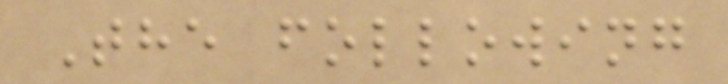The following
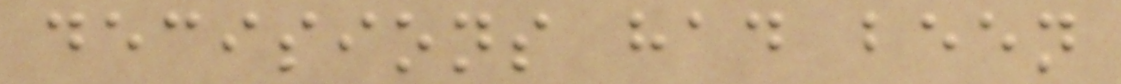decisions had been
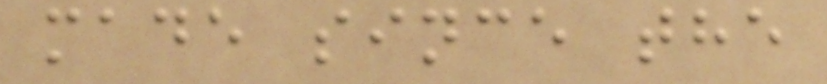made since the
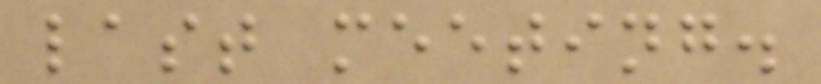last meeting.
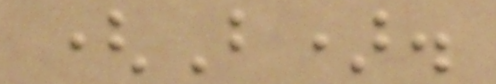(B).
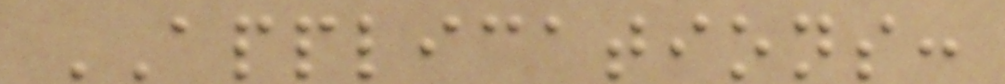APPLICATIONS:
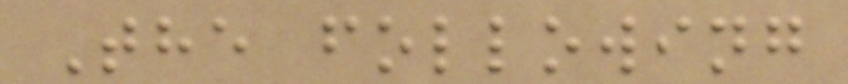The following
